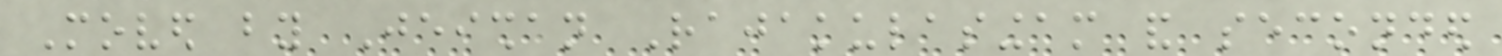Moved by Jeishan Rajakulasingam and seconded
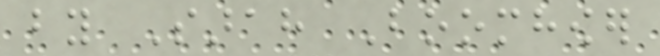by Sarah Boomhower
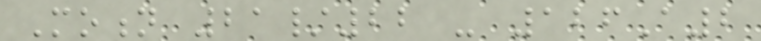Motion 21/22 - 126A2
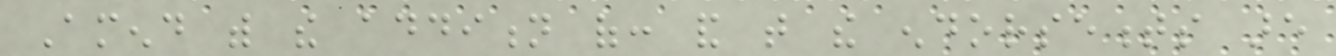Amend with the addition of: and that the endorsements are
